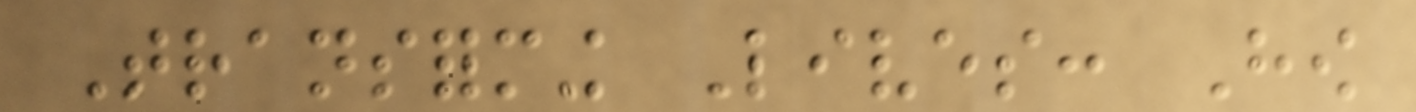Transforming Lives: How
